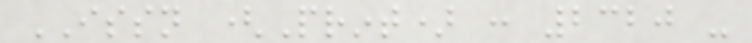ISSN (Print) : 2320 -
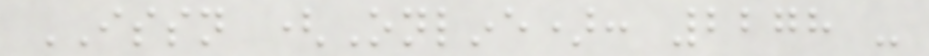ISSN (Online): 2278 -
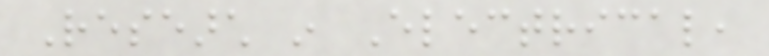Research in Electrical,
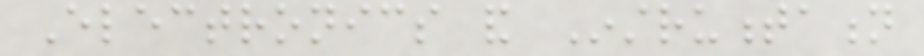Electronics and Instrumentation
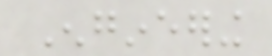Engineering
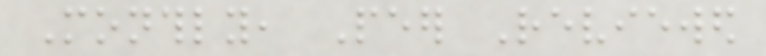Monthly, Peer Reviewed
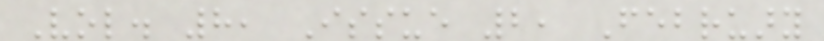Vol. 8, Issue 2, February
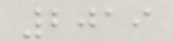2019
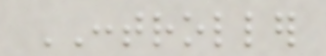CONTROLLER
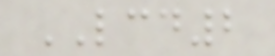LCD2
